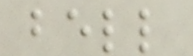bell
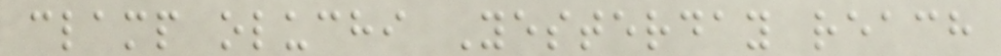clamp oluchi Yesterday reach
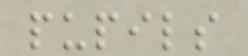pupils
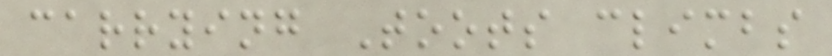carrying Toots climbs
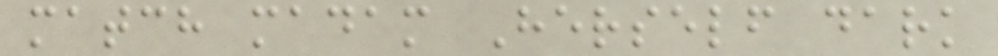match madam Herself dark
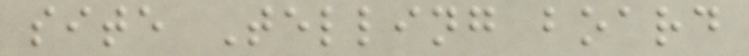site Telling board
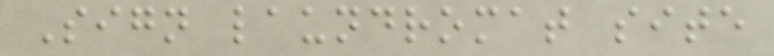Sign laundromat site
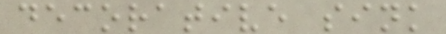decorative sink
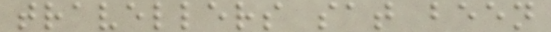travellers sat been
